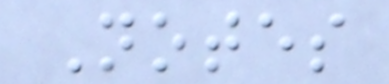Notes
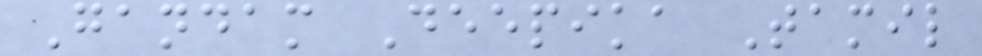Gandam Deepika Tamil
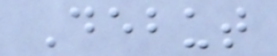Debut
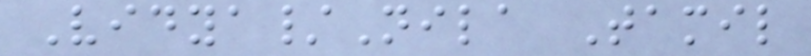Vidya/Nila Tamil
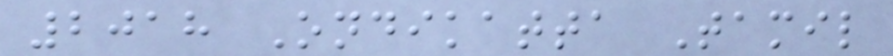2018 Ondikatta Tamil
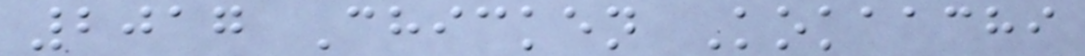2017 Chicken Kokaachi
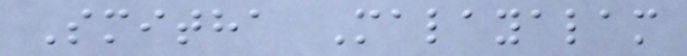Smitha Malayalam
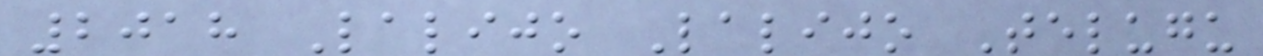2018 Lalijo Lalijo Telugu
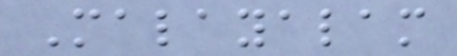Malayalam
